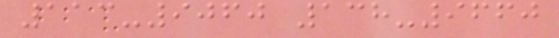113-9060 138-9660
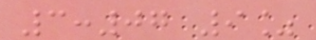3:07 9%
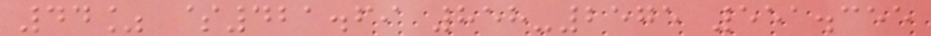44% $421.69 858-2575 551.355
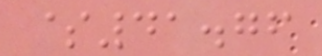$41.76
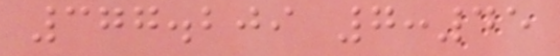377.209 7:45
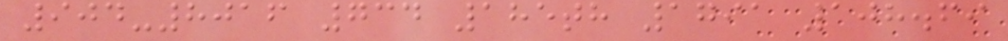904-8016 734 185th 1791 108.69
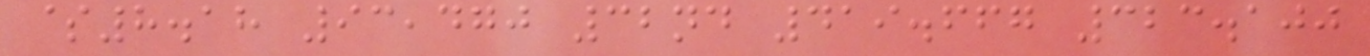$8.18 93,470 32nd 419.667 323.100
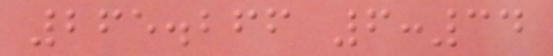265.266 6:34
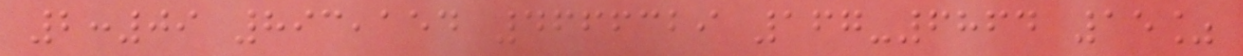2:09 893,154 4666329 167-6864 15%
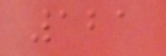121
